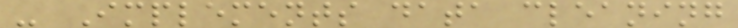- Implements data cleaning
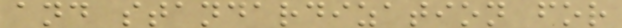and standardization for
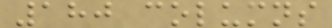180 columns
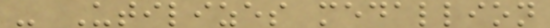- Utilizes medallion
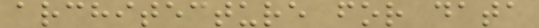architecture for data
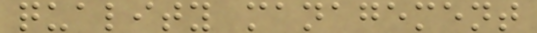quality management
